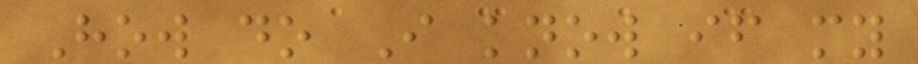How do I know if my
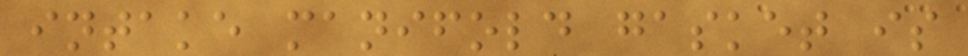intake manifold gasket is
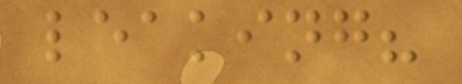leaking?
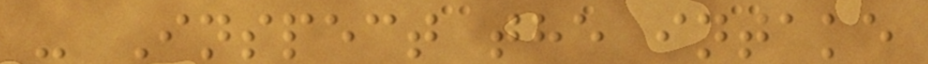- Inspect the intake
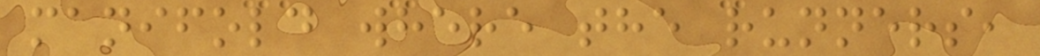manifold where the runners,
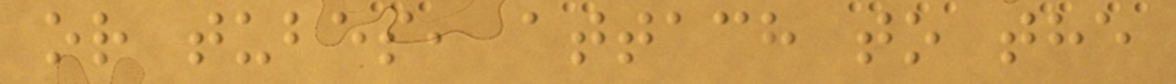or tubes, attach to the
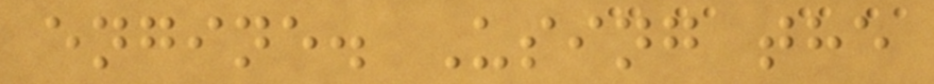engine. Using the
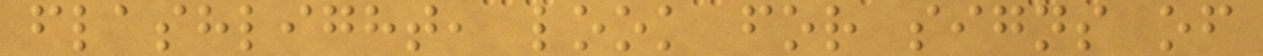flashlight, look for signs of
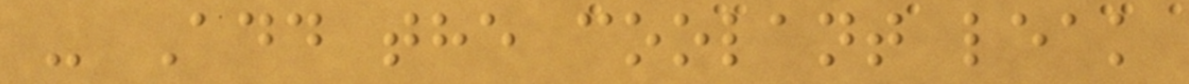- Add the coolant leak
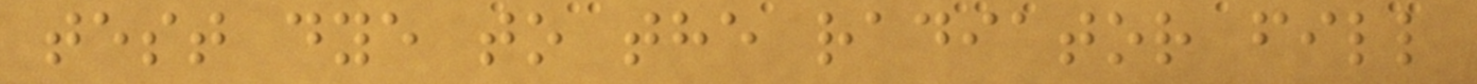test dye to the radiator fill
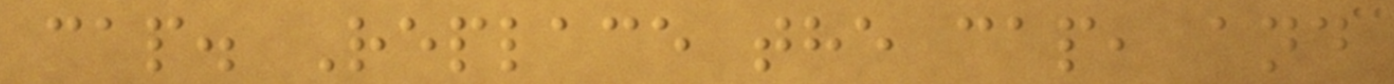cap. Replace the cap, and
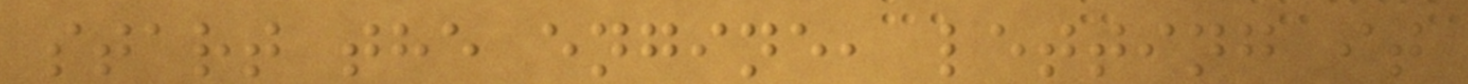start the engine, letting it
